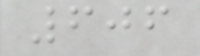606
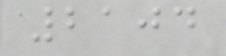2104
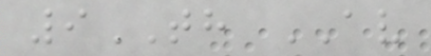9TH AV
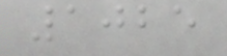1025
